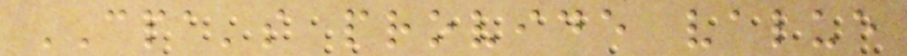CPA's provide value
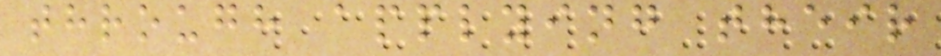through applying their
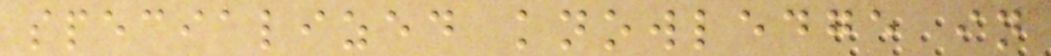specialized knowledge in
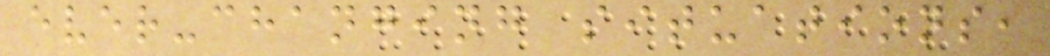ever-changing situations,
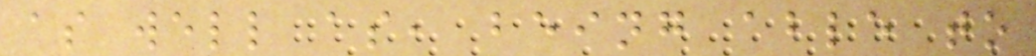as well as, being able to
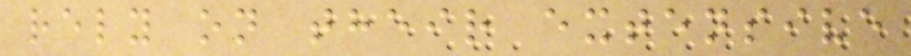rely on their extensive
